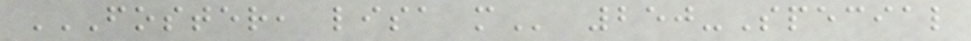FOSTER, LISA M 250-Special
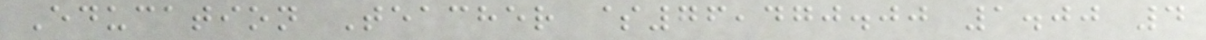Education Teacher $76,470.00 1.00 4
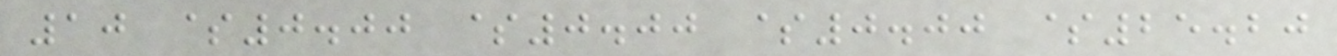10 $0.00 $0.00 $0.00 $25.20
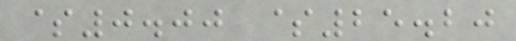$0.00 $25.20
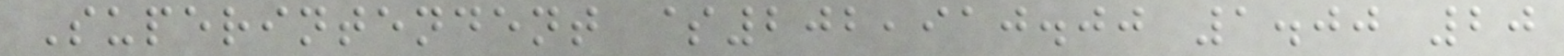Superintendent $202,910.00 1.00 20
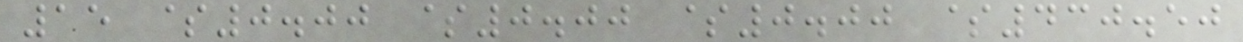15 $0.00 $0.00 $0.00 $430.50
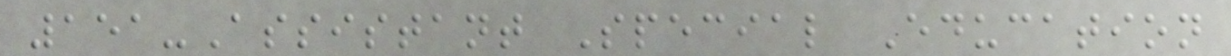151-Assistant Special Education
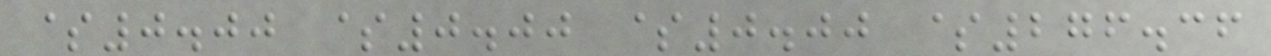$0.00 $0.00 $0.00 $276.36
